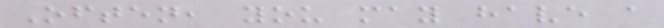Often, you may have a
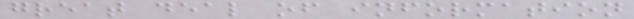great deal of information
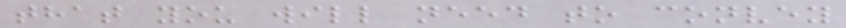that you will need to convey
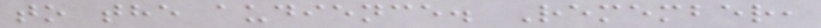to the audience. Remember,
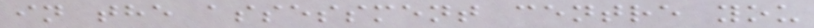in the assessment centre you
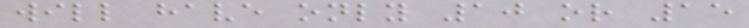will have only 10 or 15
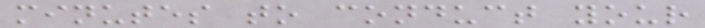minutes to conduct your
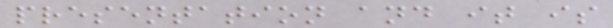presentation and it is
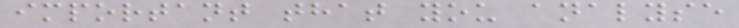important that you analyse
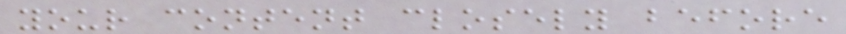your content closely before
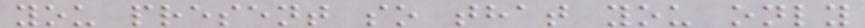you present so that you only
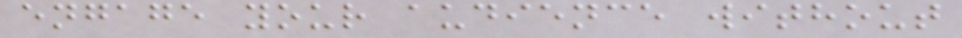engage your audience without
